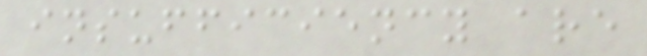insufficiency are
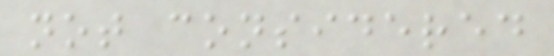not considered
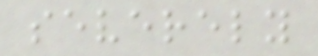severely
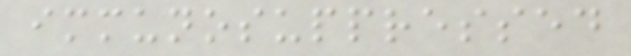immunosuppressed
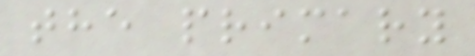the primary
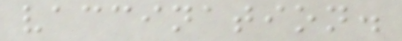vaccination.
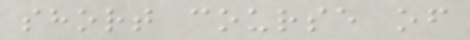short course of
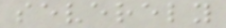severely
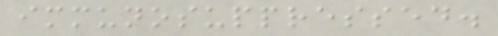immunosuppressed.
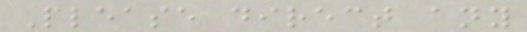Please direct any
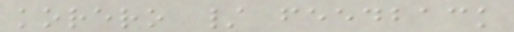korero / feedback
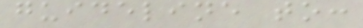guideline to:
